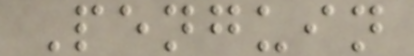Penguin
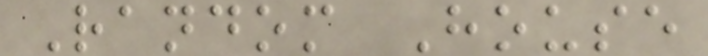Random House
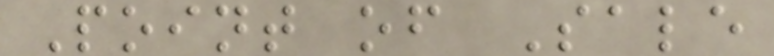Point of Sale
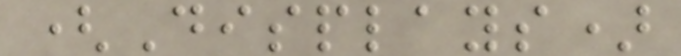(Displays)
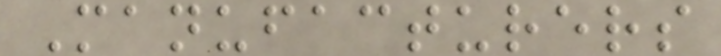Manufacturers
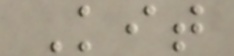Kit
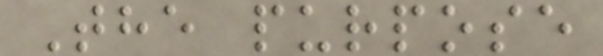The purpose
